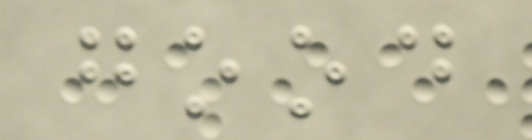good
